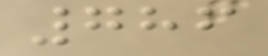786
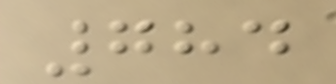784
